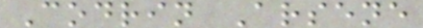Codrin Arsene
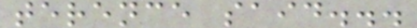terence said...
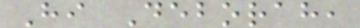Hi Deborah,
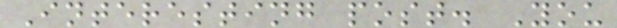Interesting post. You
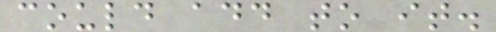could add to it.
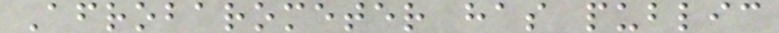Afrobarometer has public
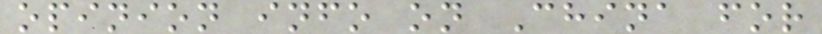opinion info on China for
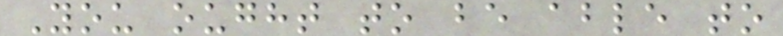You ought to be able to
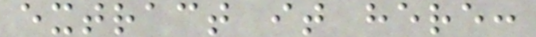extract it here:
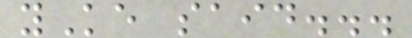yKe said...
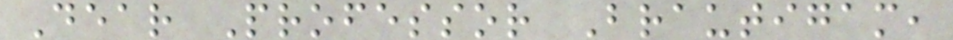Dear Professor Brautigam,
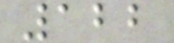122
